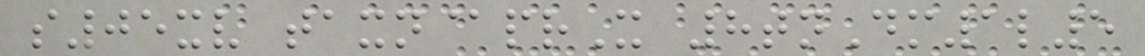s05xv taxn@prX 8tnDm1l5
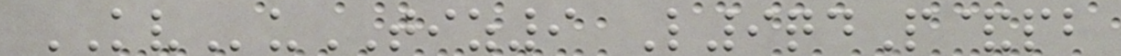KVuTIZ9 L9qdP&pb
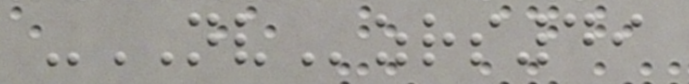-NVzrs49
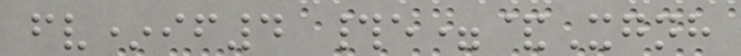fv*if4 #e=&Xgnh
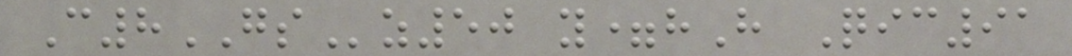C8GSz50 y=hH Qic91
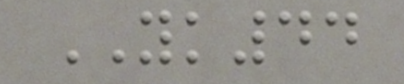YK44
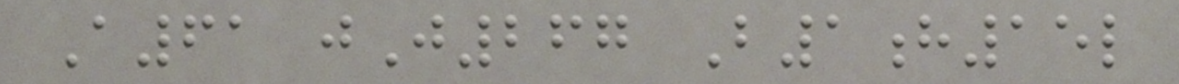A61 jJ267 B1h15l
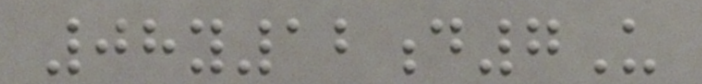08y12d7U
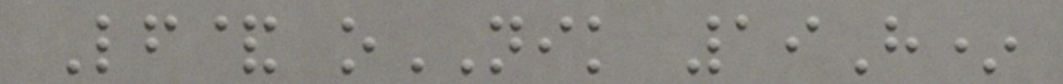Lf& oNIK 19H*
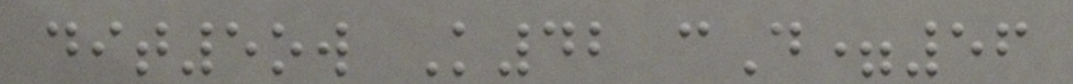dit5ow K42 cD=56
